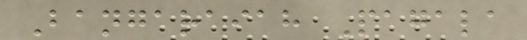Bangaraiah Pagala
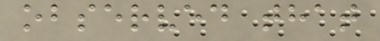observed that
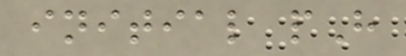initial pH
